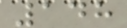148
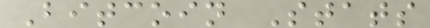Bitcoin Stats
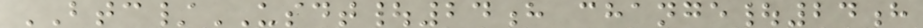BTC/USDT|24h change|24h
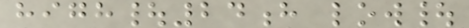high|24h low|
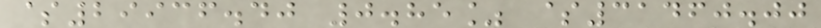$29936.40 0.85% $31460.00
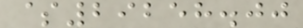$29258.00
